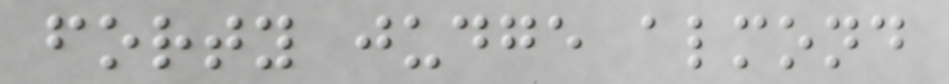forty judge almond
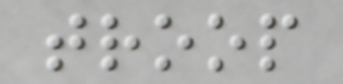troop
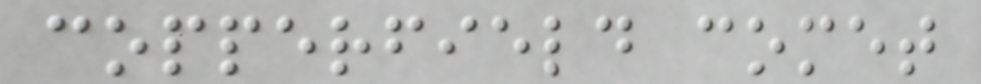copperfield comet
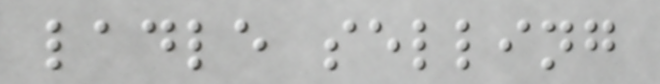ladle selling
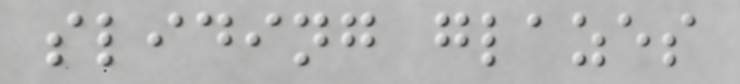sliding glazes
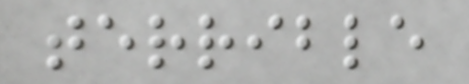terrible
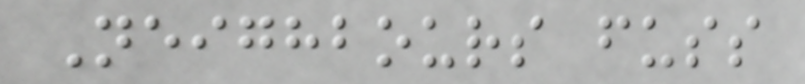Neighbours fuss
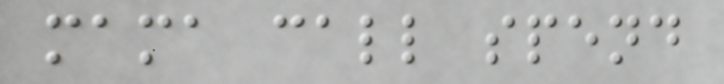mama call spend
